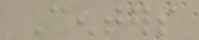Centers
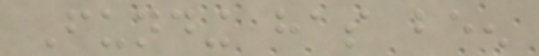Funding has been
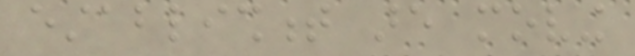establishment are moving
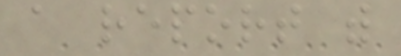a report with
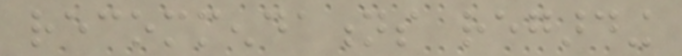recommendations regarding
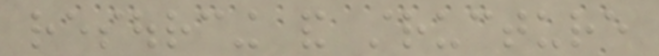resourcing and structure
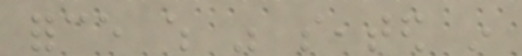force which was seated in
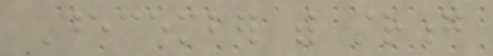December with strong
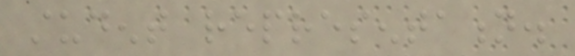student representation.
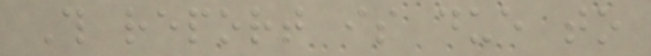This report is due to
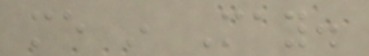me in May.
